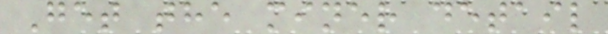Get the miner detail
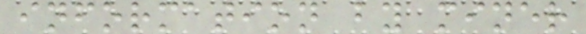information by miner
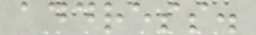address.
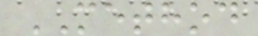METHOD
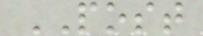POST
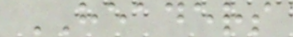HEADERS
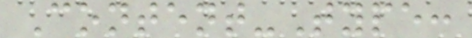Content-Type:
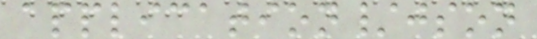application/json
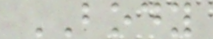BODY
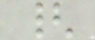{
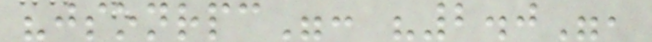"jsonrpc": "2.0",
